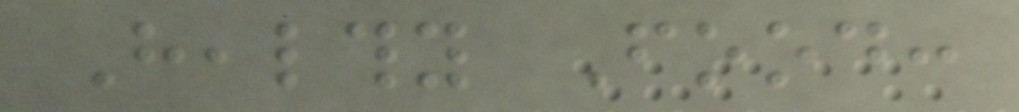Healthy Food:
